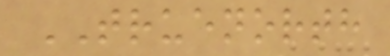TRUENORTH
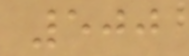500
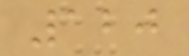120
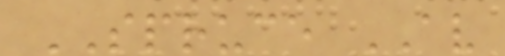SPRUCE AV
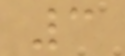3
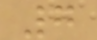7
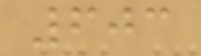603
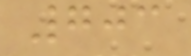703
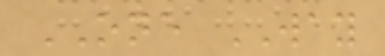ONE WAY
